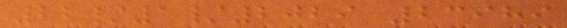22/1/2029 23989
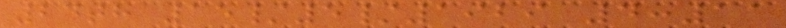24th 15/5/1929 4:11
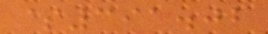$391.02
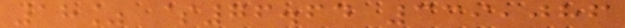18% $76.64 339,086
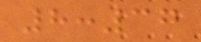8:37
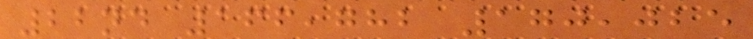22nd 166,782 170,025
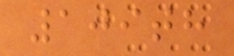109th
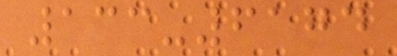133-6174
